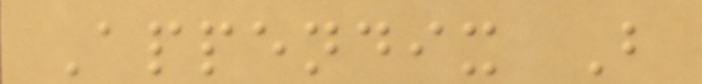Appendix B
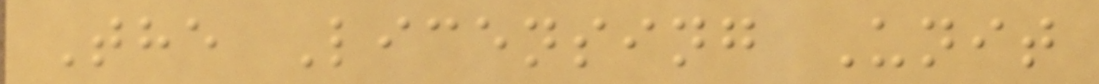The Licensing Unit
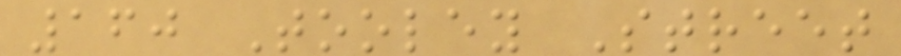160 Tooley Street
